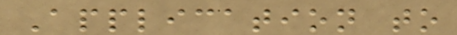Application to
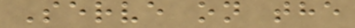Serve on the
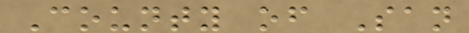County of San
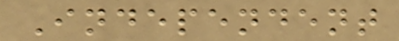Independent
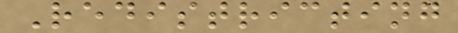Redistricting
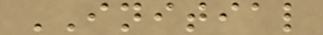INITIAL
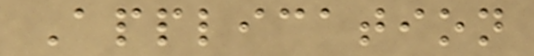Application
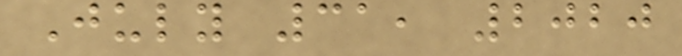July 31, 2020
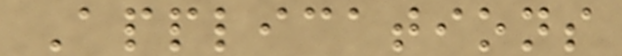Applications
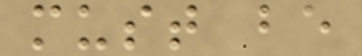must be
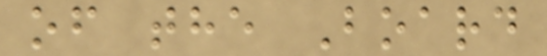of the Board
